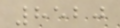8520
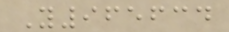Y965634
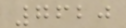7620
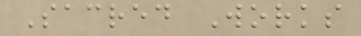Sacred Works
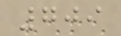709
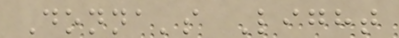Donna's Light
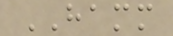HAMM
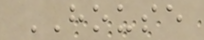HOUSE
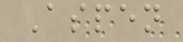Aspen
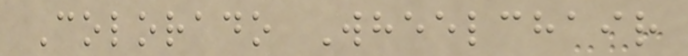Colorado Wheelchair
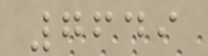7649
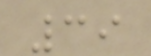39
